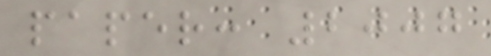paper: 2007
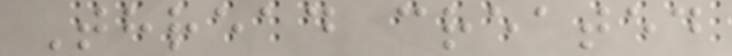Thread created
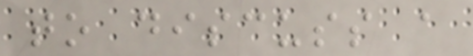to discuss a
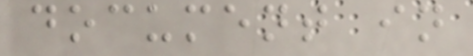document in
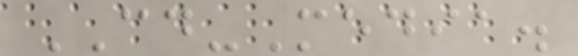CD-Media.
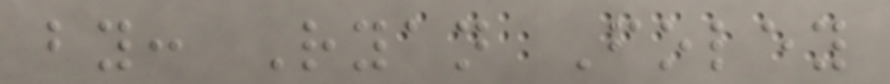by: Ryan Foley
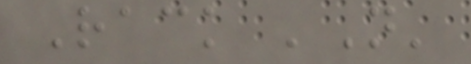Rack 'N'
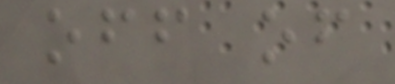off of
